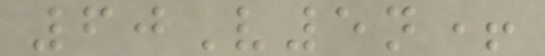60V5n+
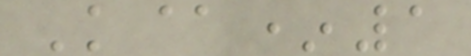K@*1
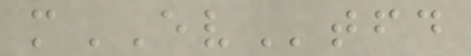mEVtfd
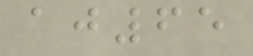aj65
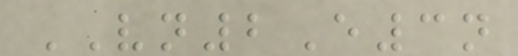VN2E3n
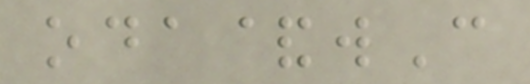oda&wC
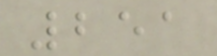251
